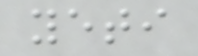yeti
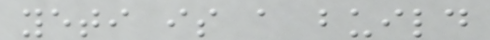yeti is a build
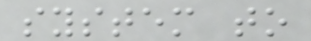system to
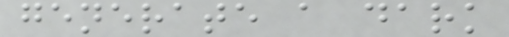generate a dark
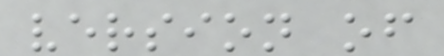version of
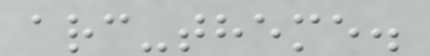arc-theme.
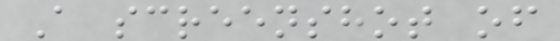A screenshot of
